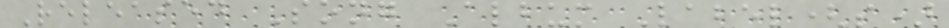Released Song Album Label(s)
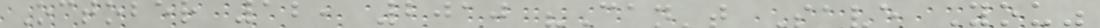October 12, 2010 "Can't Save You"
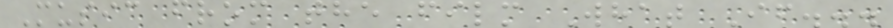Music from the film What If...
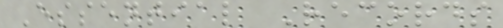Essential Records
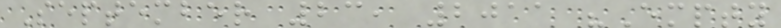September 23, 2011 "Empty
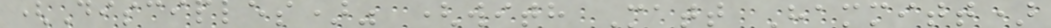(Disciples)" (with Matt Hammitt)
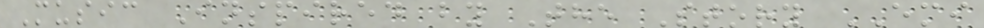Music Inspired by The Story EMI
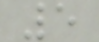5
